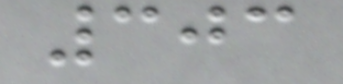303
